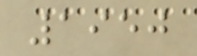1950
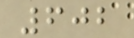602
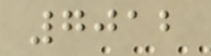7012
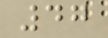47
